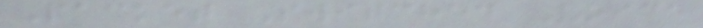Packet Switched Voice
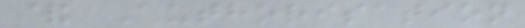& Authorisation
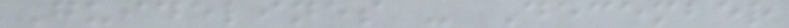Guidelines - December
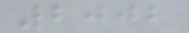2002
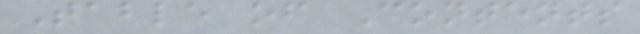Table of Contents
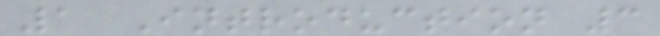1 Introduction 3
